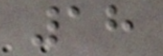18
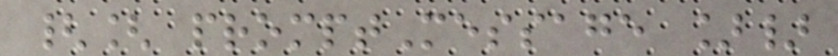{[ promptMessage ]}
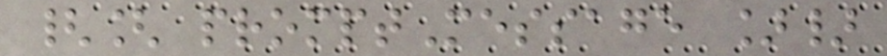{[ promptMessage ]}
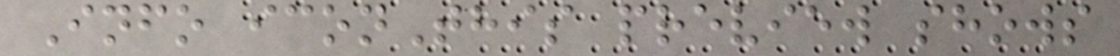Info iconThis preview shows
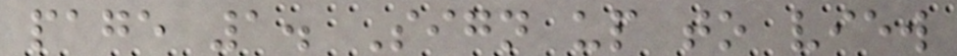page 1. Sign up to view
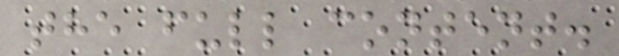the full content.
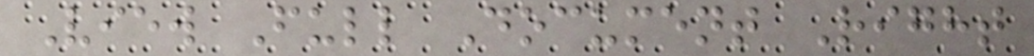View Full Document Right
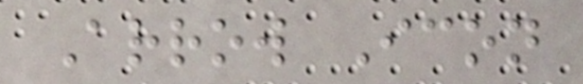Arrow Icon
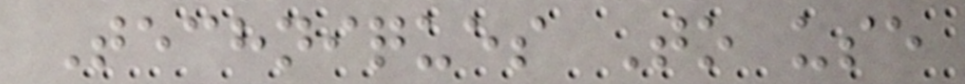Techniques To use
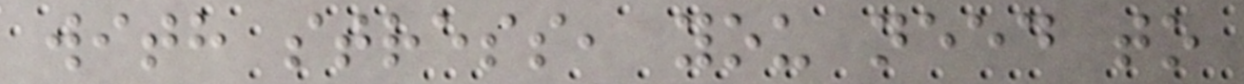with stress, you need to
